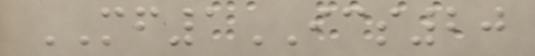MF1ICS20
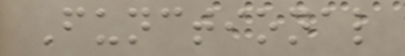Functional
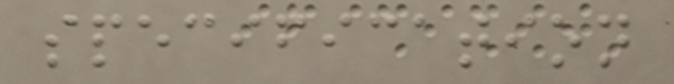specification
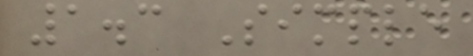1.3 Simple
